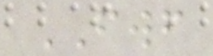FWF
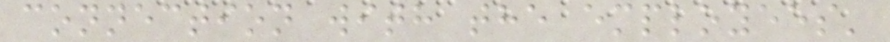connection with the employees'
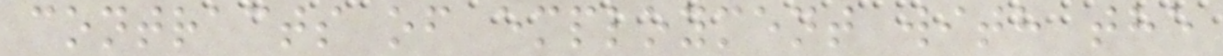contracts of employment with the
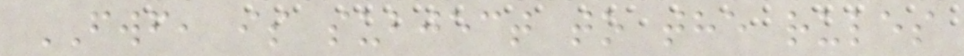FWF, is subject to the rules
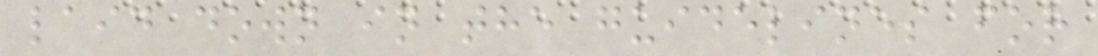laid down in the guidelines for
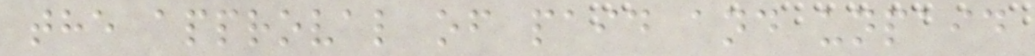the approval of paid and unpaid
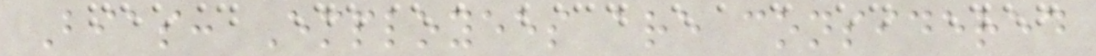Bias: Employees are considered
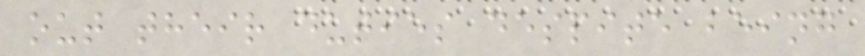out their duties despite being
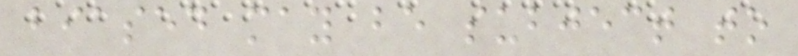biased may be subject to
